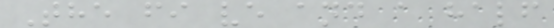The fi ve and a half
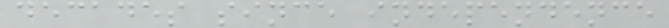decades since independence
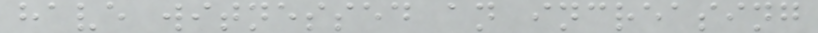have witnessed an increasing
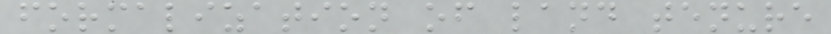formalization of land tenure
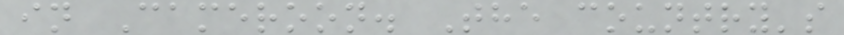in Cameroon. The country's
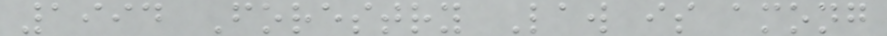1994 Forestry Law is among
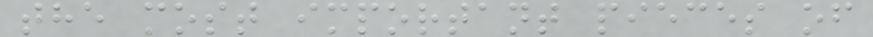the most important pieces of
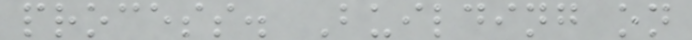process. Building on
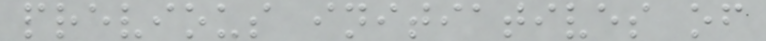previous initiatives of
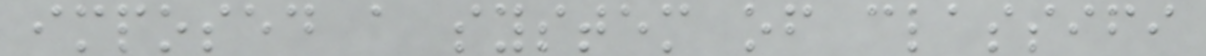imposed a system of classifi
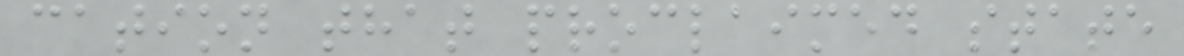cation that proclaimed state
